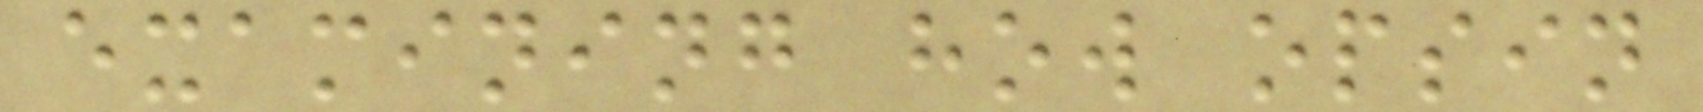examining how opsin
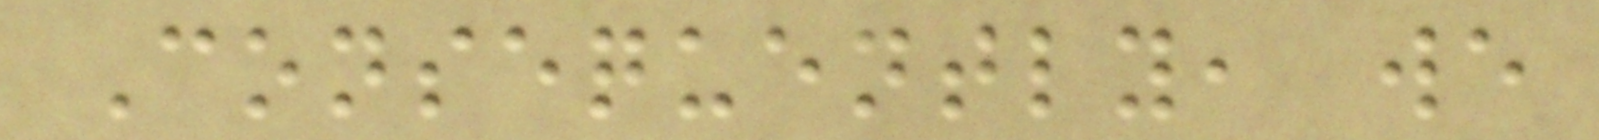Consequently, we
